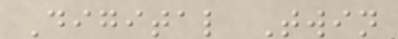Digital Twin
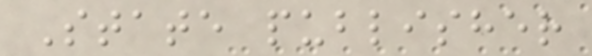State publisher
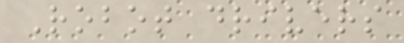Robot drivers
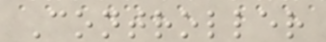Controller
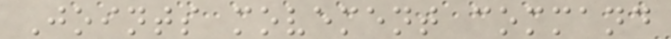Joints movement command
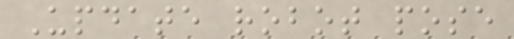Update robot pose
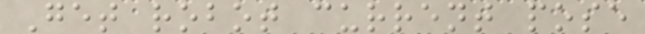Get robot current pose
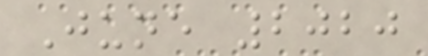June 2020
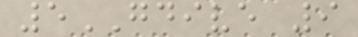5GDIVE 9
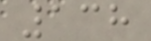138
